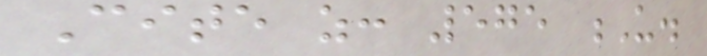Cite as: 575 U.
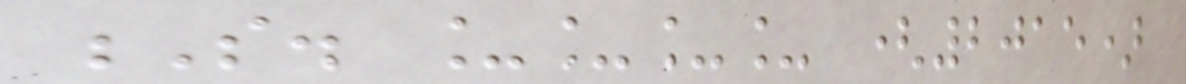S. ____ (2015)
